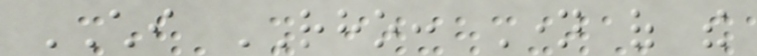CHI RHO: Name of the
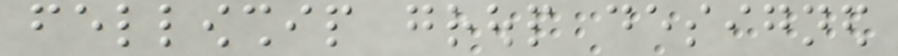fellowship group designed
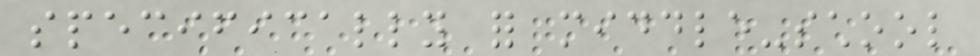specifically for middle-school
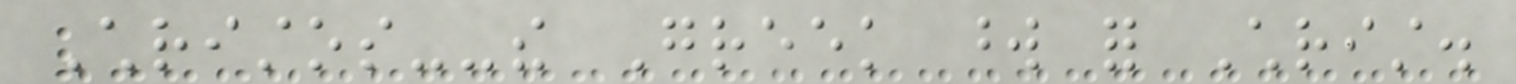Christos--the Greek word for Christ.
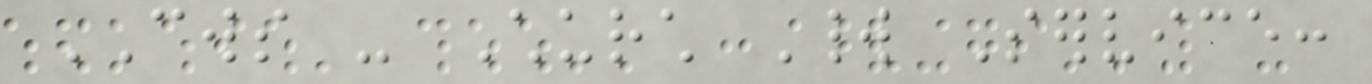CWS - Church World Service:
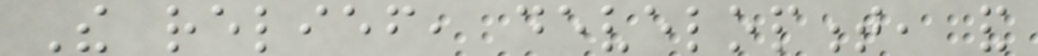The relief, development, and
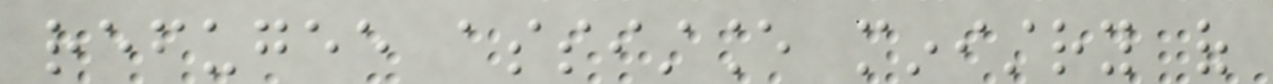refugee assistance ministry of
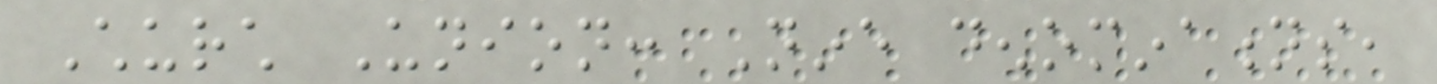Church Union: Nine denominations,
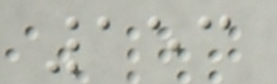153
